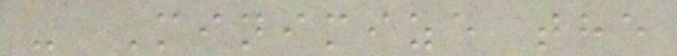- Minimize the
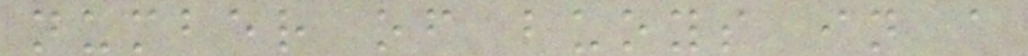number of buoys in a
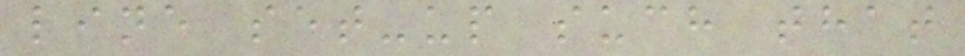line set-up such that
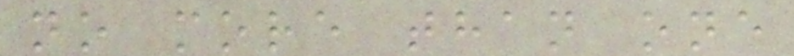no more than one
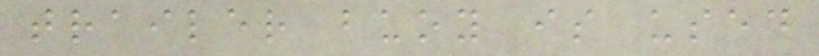trailer buoy is used
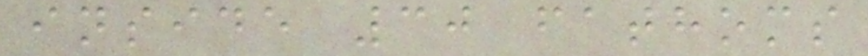inside 30 fathoms
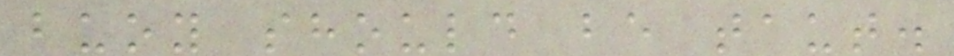buoy should be taut.
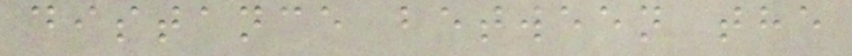distance between the
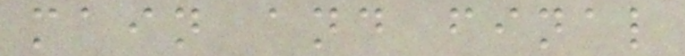main and final
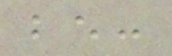be:
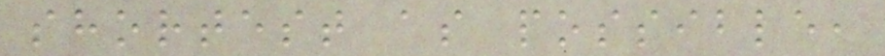shortest as possible,
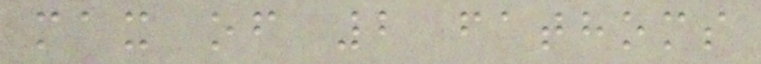max of 2 fathoms
